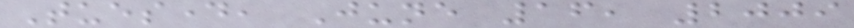Tuesday, June 16, 2009
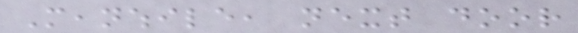Meanwhile, next door
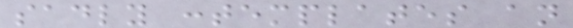sadly contemplates an
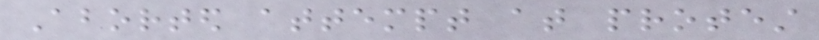Aborted attempt at protest
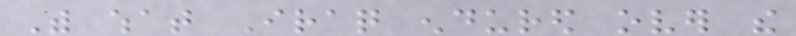With what Iraq endured over the
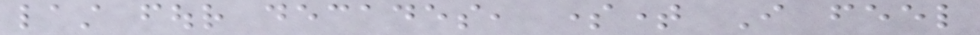last four decades, sometime I feel
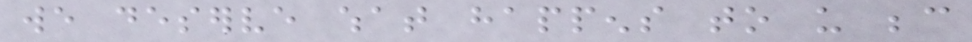we deserve what happens to us because
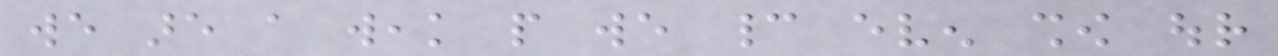we are a weak people we cannot even show our
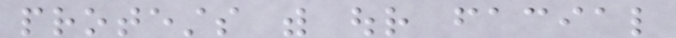protests with our facial
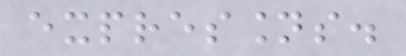expressions.
